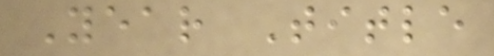Year Title
